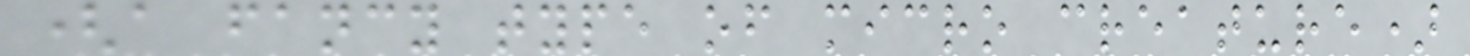(a fancy type of micro creature)
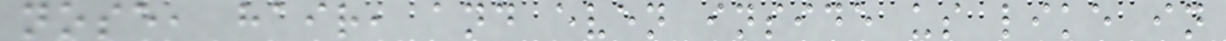nose, hair, and even inside us like in
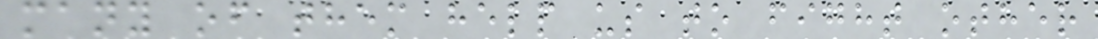many of them help us to fight other
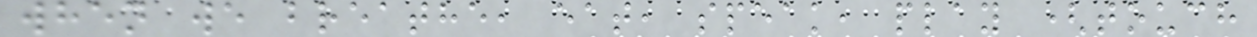when we breathe, eat, speak, play (touch
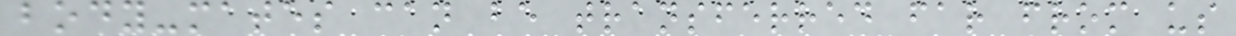body-mates can be transferred far from us
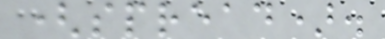(spread).
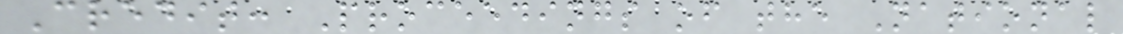Credit: Proceedings of the National
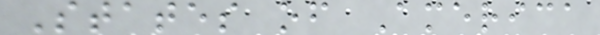States of America
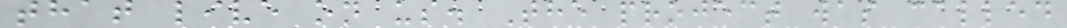that live on us. The project was called
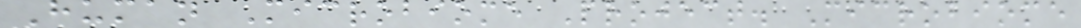Human Microbiome Project. Microbiome
